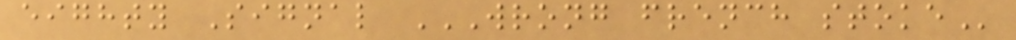eighty Signal WRONG FRENCH STOKE
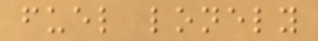fuel lonely
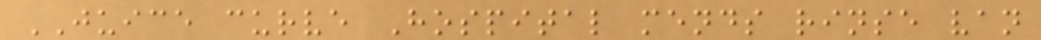JUICE curve Hospital mends rinse van
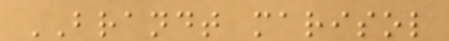BRANDT marisol
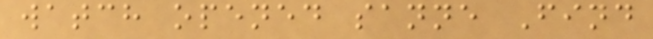watch opened sanne Find
